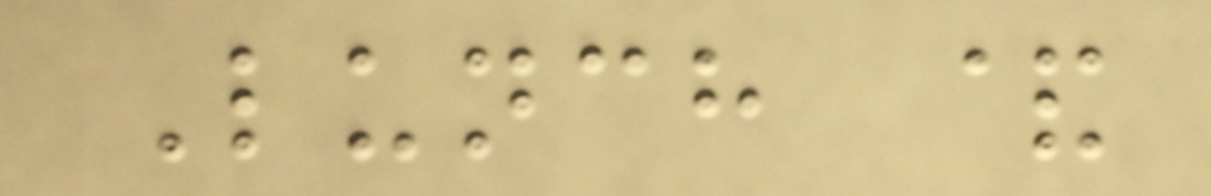Lunch &
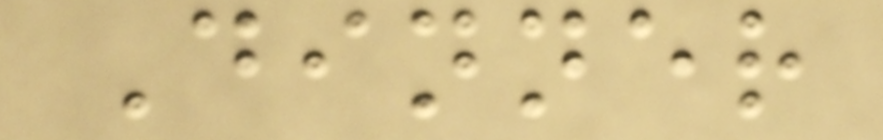Dinner
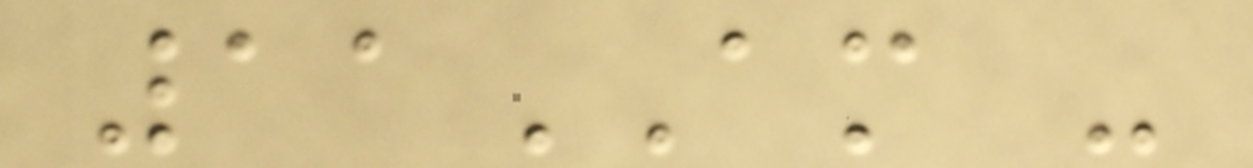11AM -
